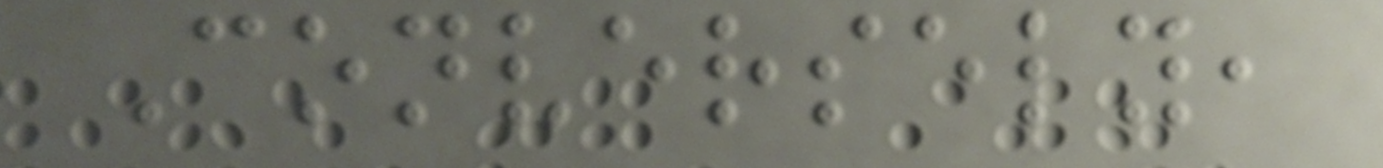Conversely,
